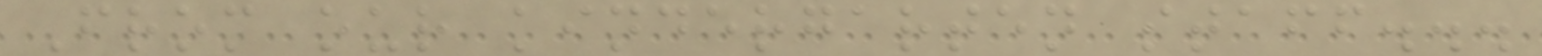From our kindergarten staff...
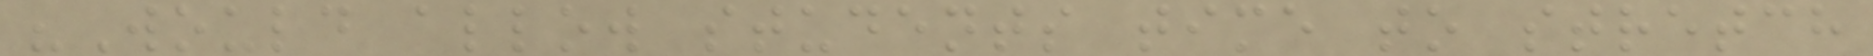"Would allow students time to stretch
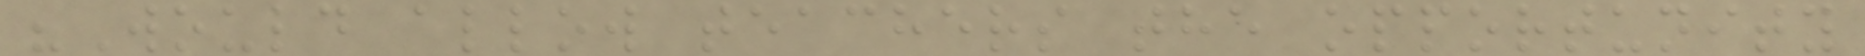"Would allow teachers the opportunity
